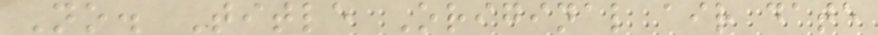No. Title Original air date
